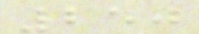250
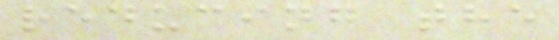reducing the
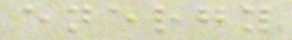energy
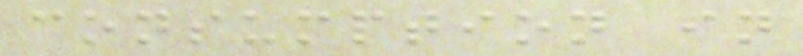consumption in
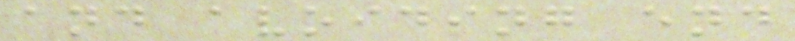and avoiding end
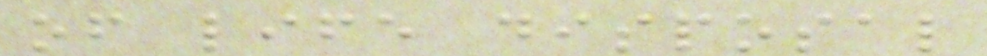of life disposal
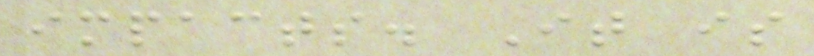impacts. It is
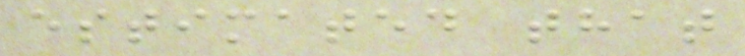estimated that
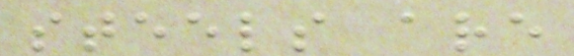steels are
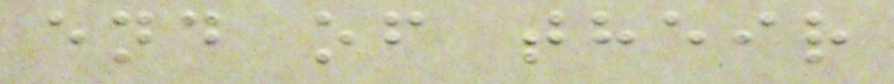end of their
